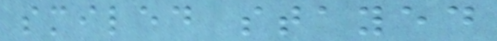smiled stayed
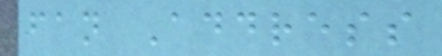fan Address
